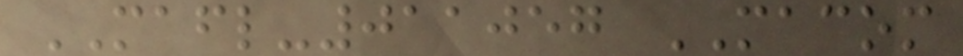MAFL-011057 MACOM
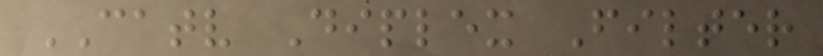CATV Diplex Filter
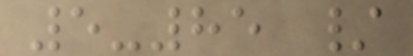5-85 /
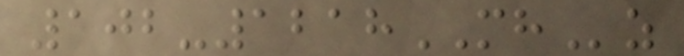102-1218MHz
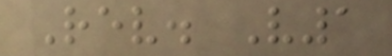Rev. V1
